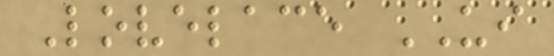Lovelace UI
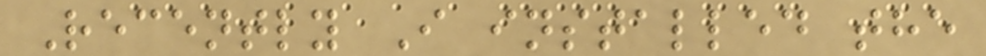Recently I installed the
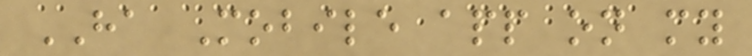HA Mobile app on my
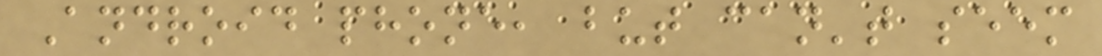Android phone, but can't seem
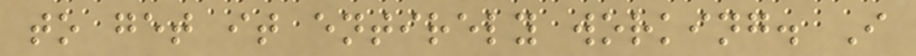to get it entirely working. I
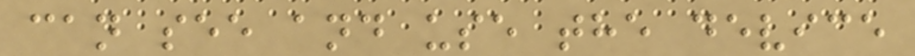can see and use the device
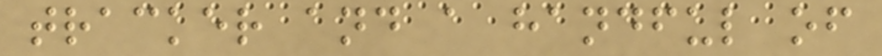tracker and a handful of
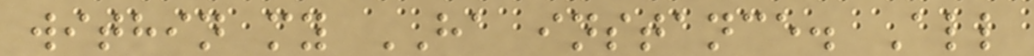within my HA instance. All
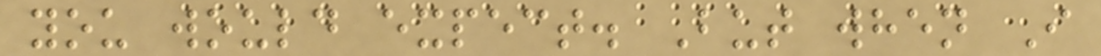you would expect. But when I
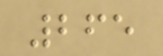265
